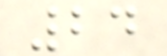24
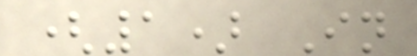(1) In
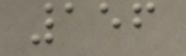156
